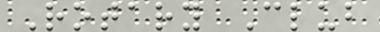Rotary Club
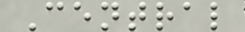Central
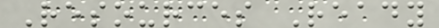Resources Ready
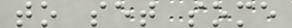to set some
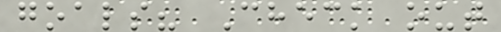goals? Check out
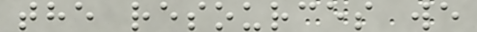the resources we
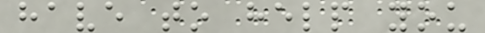have to help you
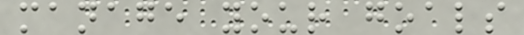manage your goals
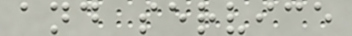and service
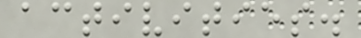activities.
